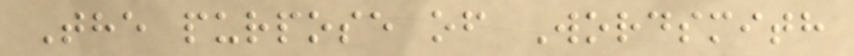The purpose of Wordsmith
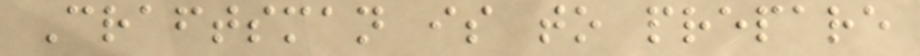Craftsman is to prepare
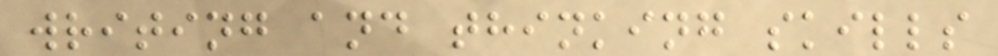writing and thinking skills
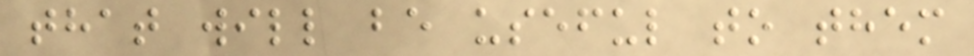that will be useful to them
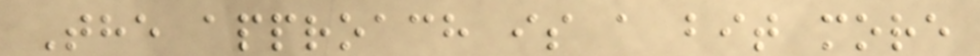The approach is a bit more
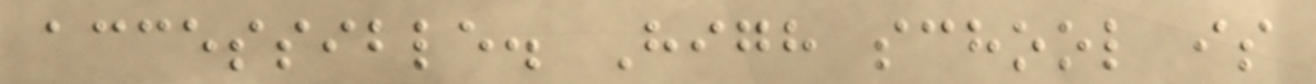accessible. High school is
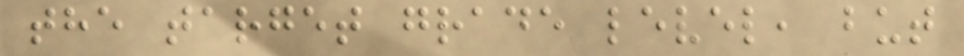the target grade level, but
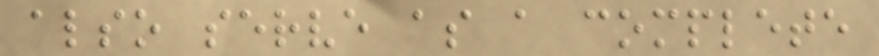also serve as a complete
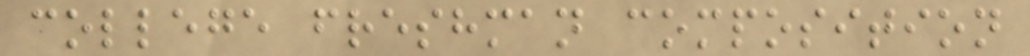college freshman composition
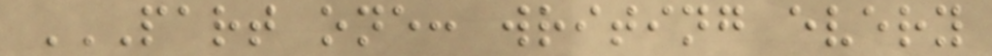PART ONE: WRITING EVERY
